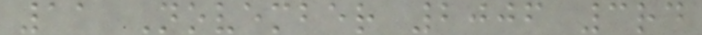11 November 2006 3rd
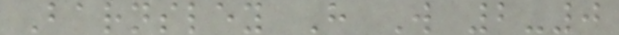Barnsley H W 2-0
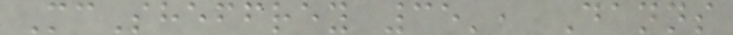McSheffrey 35', Danns
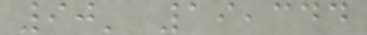90' 19,344
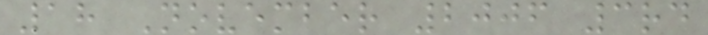18 November 2006 3rd
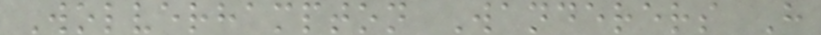Wolverhampton Wanderers H
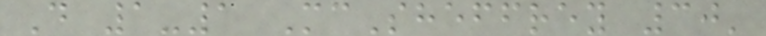D 1-1 McSheffrey 30'
